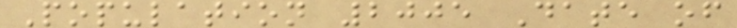Population 2005 Date of
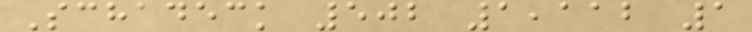Schadeck 502 1,112 1
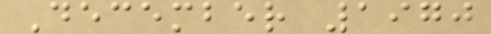December 1970
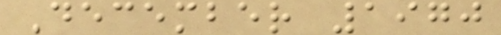December 1970
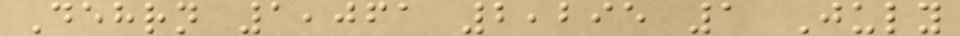Dehrn 1,061 2,295 1 July
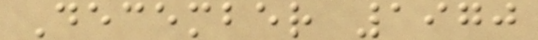December 1970
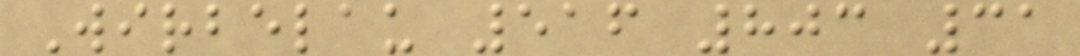Wirbelau 516 803 31
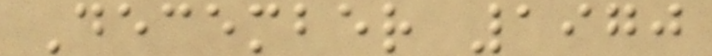December 1970
